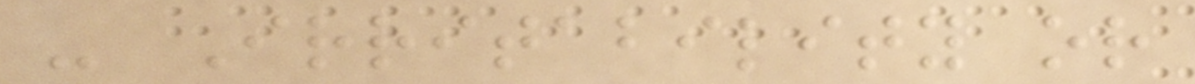- Irritability or
